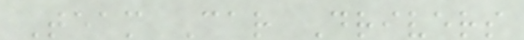Team Car Drivers
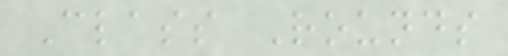Class Rounds
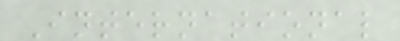International
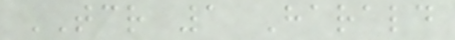TCR 1 Harald
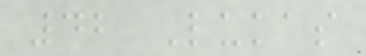42 Lukas
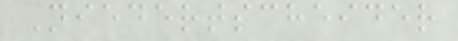Niedertscheider
